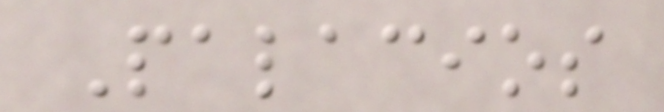Palacios
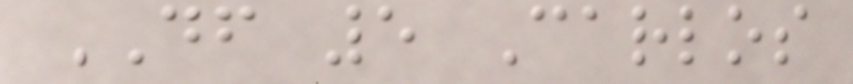DF 5 Carlos
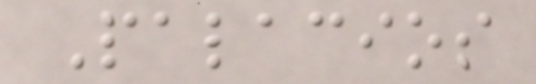Palacios
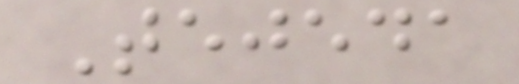Tejeda
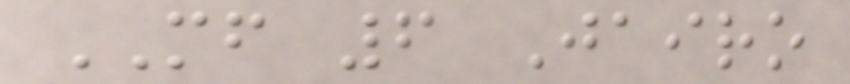MF 6 Jairo
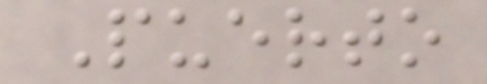Puerto
